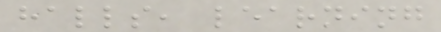halls, learning
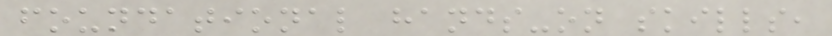foundational hands-on skills,
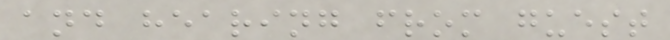and hearing from guest
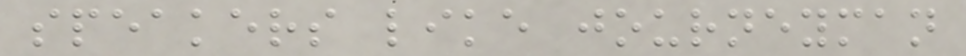speakers like journeyman
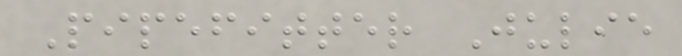Pipefitter Julie
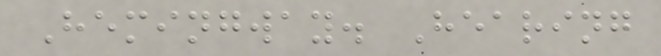Hemingway. Hearing
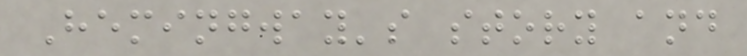Hemingway's story and
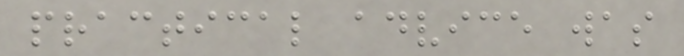practical advice was
